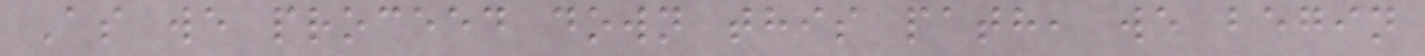As we proceed down this path, we begin
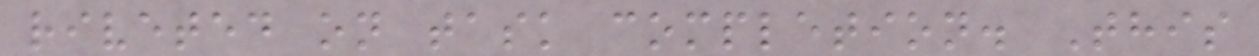riveted on task completion. This
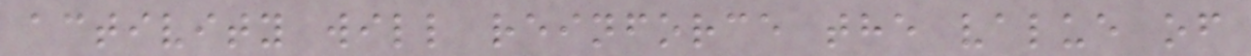activity will reinforce the value of
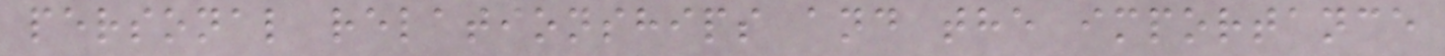personal relationships and the importance
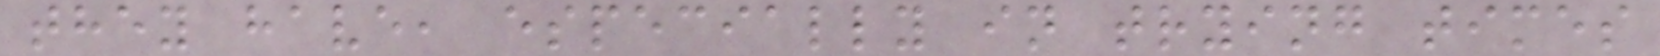they have, especially in trying times
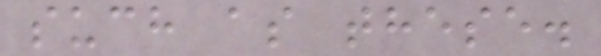such as these.
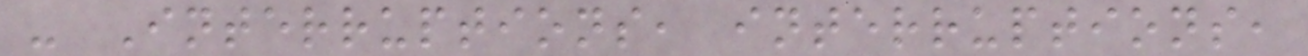- Interruptions, interruptions,
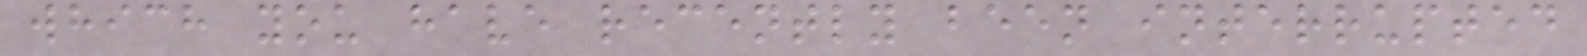which you have recently been interrupted
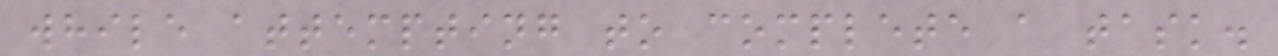while attempting to complete a task.
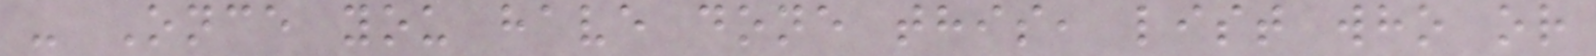- Once you have done this, list who or
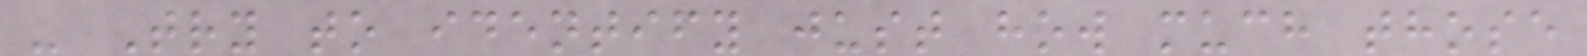- Try to identify just how much those
